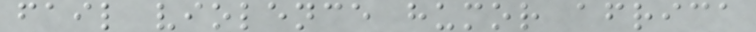fail violence humor africa
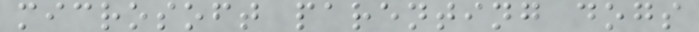microsoft parenting dogs
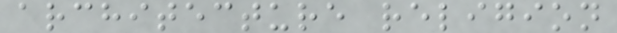architecture religion
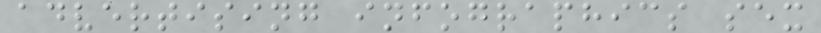advertising infographics sex
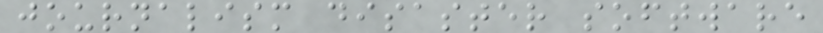journalism disaster software
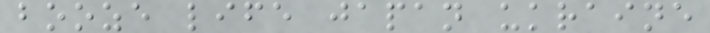booze life japan ukraine
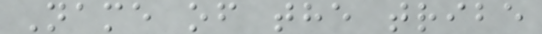Name of the tribe
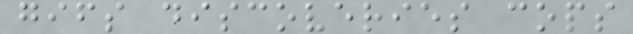gifs discoveries cops
